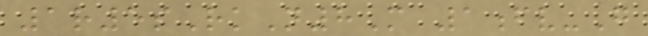1r5sRkN8M 1fv-G
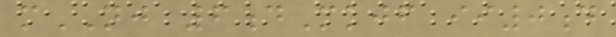mNJ 6dMkjf ii0d
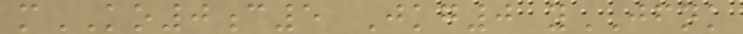mKO0c5 Jkg0 yJFNK
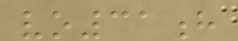vo31h
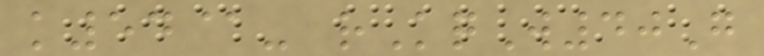k54@- rKqW40G
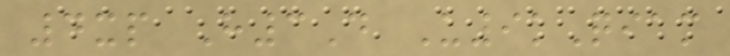4xp H3D U9kQiam
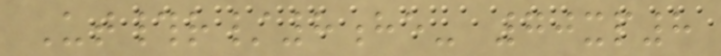Ut#r/8he- 70xp8
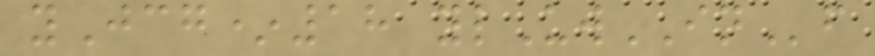yJcg*18 ylUwINf
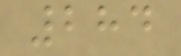284
